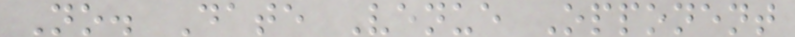No. Date Venue Opponent
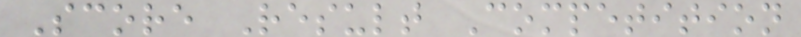Score Result Competition
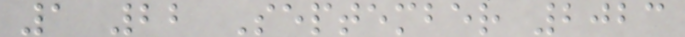1 22 September 2023
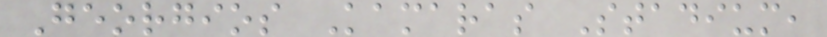Georgios Kamaras Stadium,
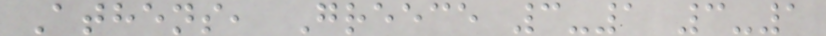Athens, Greece 3-1 3-1
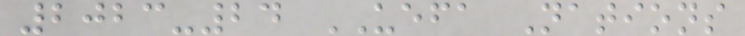2023-24 UEFA Nations
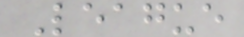League
